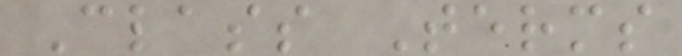Class Terms
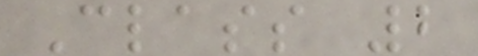Class 2
